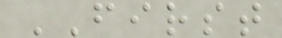FIRST
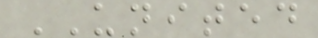UNITED
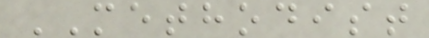METHODIST
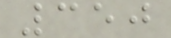350
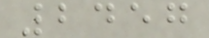2457
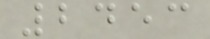2453
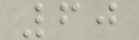60
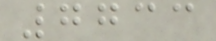7733
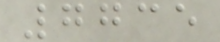7735
